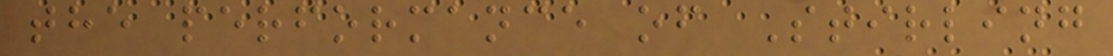the performance of Stirling
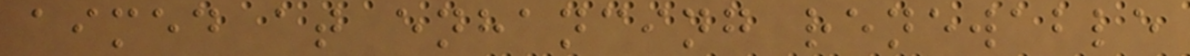aimed at enhancing renewable
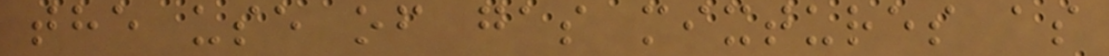the use of gas mixtures as
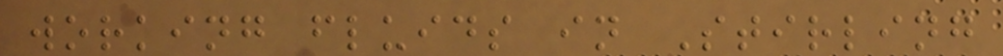working fluids in Stirling
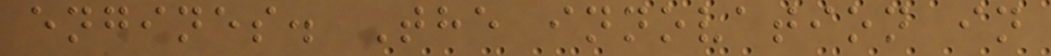engines. The innovation in
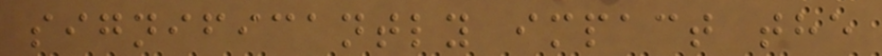significantly impact the
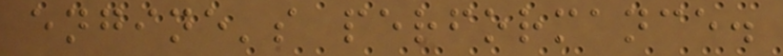engine's performance.
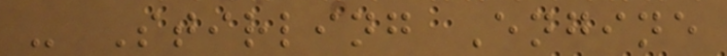- Stirling Engine
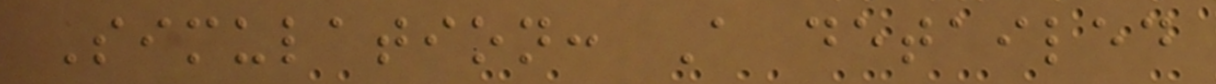Simulation: A detailed
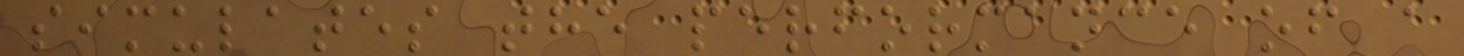simulates the performance of a
